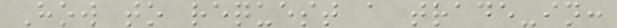How to request a trade-in:
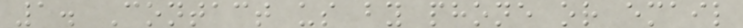1. Contact us by phone or email
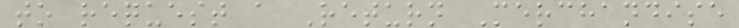to request a Return Merchandise
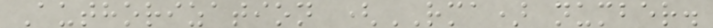Authorization (RMA) number.
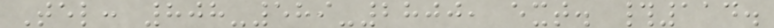Tel: 808-589-2800, ext. #114.
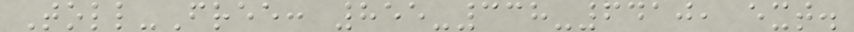Toll-Free: 855-338-6410, ext.
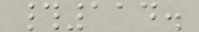#114.
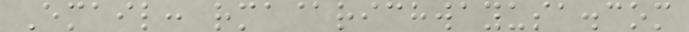Email: rma@richwayusa.com
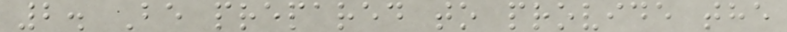2. Be prepared to provide the
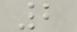2
